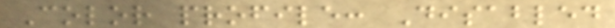Color profile: Disabled
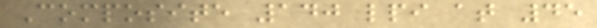Composite 140 lpi at 45
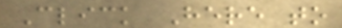Click Here to
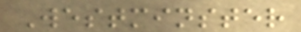Westminster
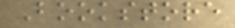Bookstore
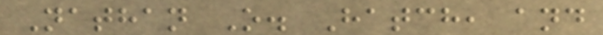Nathan O. Hatch, and
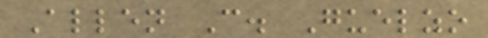Allen C. Guelzo
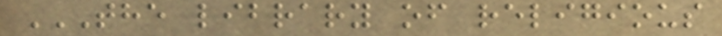THE LIBRARY OF RELIGIOUS
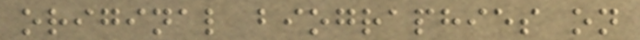original biographies on
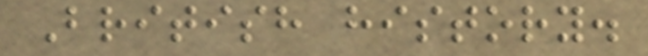British history.
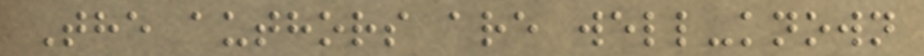The authors are well-known
